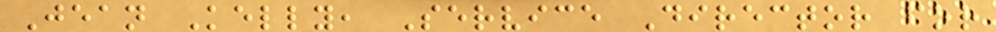Jean Kelly, Service Director for
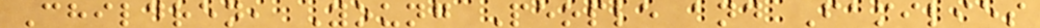Children, Young People and Families
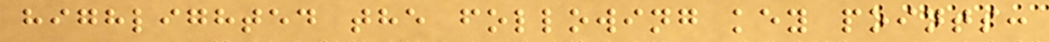highlighted the following key points:
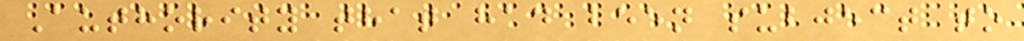Authority that had been subject to
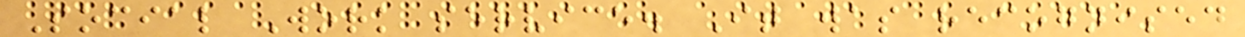Social Work service. It was recognised
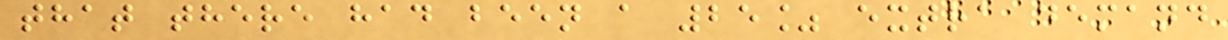that there had been a 25% extra demand
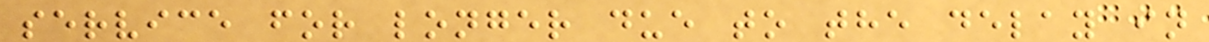service for longer due to the delay in
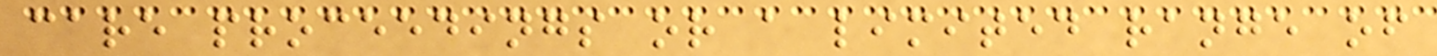care proceedings or a limited range of
